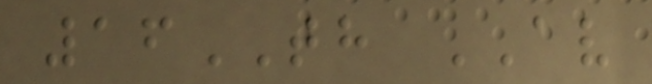16TH AV
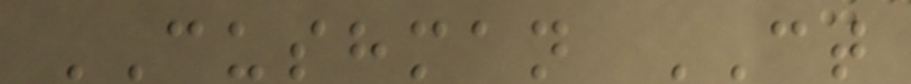CUSHMAN CT
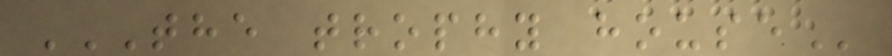THE TROPHY HOUSE
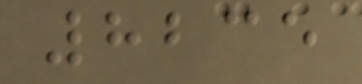8235
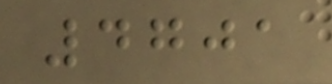4701
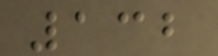132
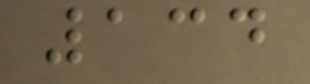134
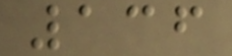136
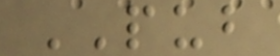PUB
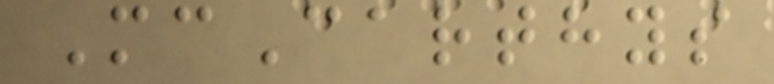McCarthys
